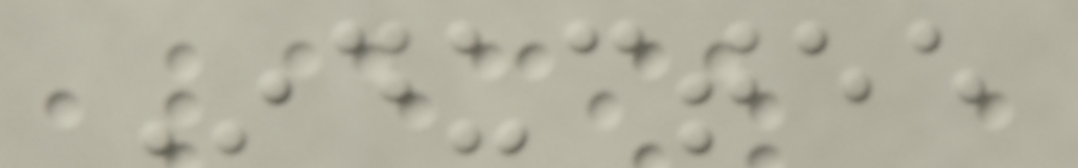Inductee
